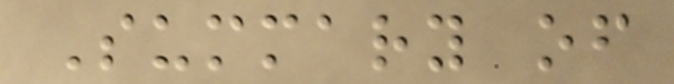Summary of
